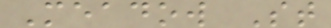Meadow St
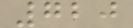720
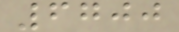6700
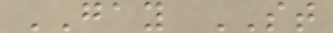GAY ST
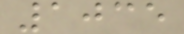1035
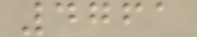4761
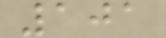101
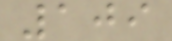109
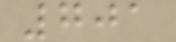701
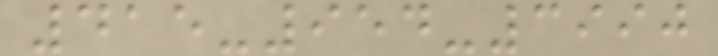415-954-3990
